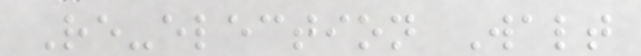Re-election Walt
